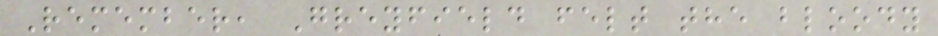Remember, Greyfield felt the bloody
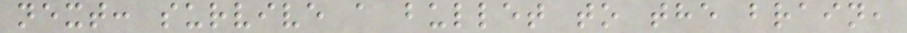next: survive a bullet to the brain,
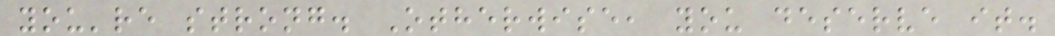you're strong. Otherwise, you deserve it.
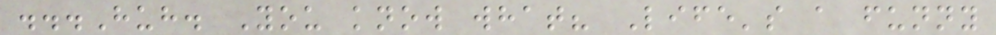...Huh. You know what? Life's a funny
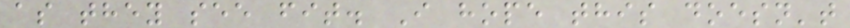as they see fit. I hope this doesn't
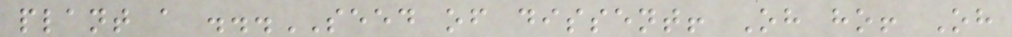plant a ...SEED of dissent! Oh ho! Oh
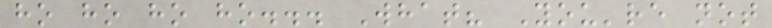ho ho ho ho... What? You're not
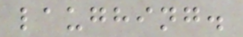laughing.
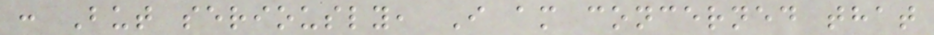: But seriously, I am concerned that
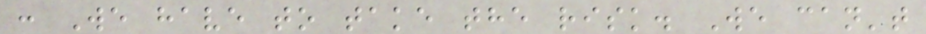: We have to take the risk. We can't
